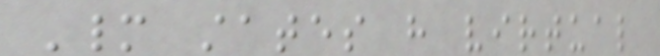Many states have virtual
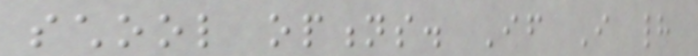school options. If I had
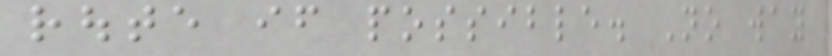route if possible. No way
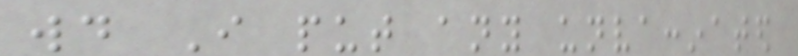would I put any unvaccinated
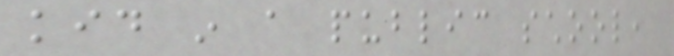kid in a public school,
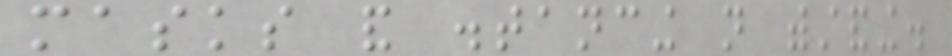masks and distancing not withstanding.
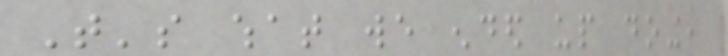That's what we ended up doing,
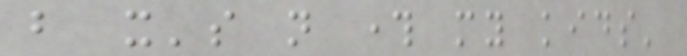but it's not through my kids'
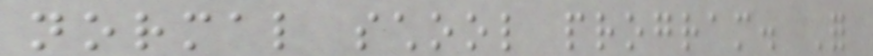normal school program. For
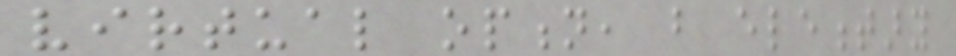virtual option, but elementary
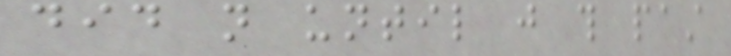did not until just this past
